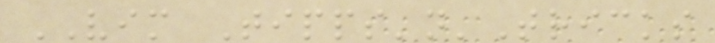VIM Tipps'n'Tricks
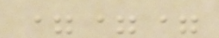===
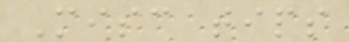Misc tips
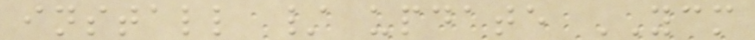install / update YCM
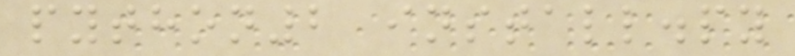python2 install.py
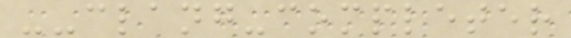--clang-completer
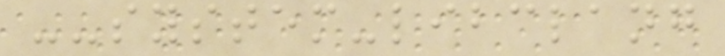--system-libclang
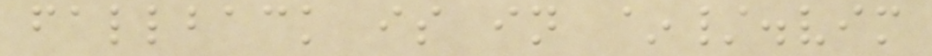fallback is in ~/.vim
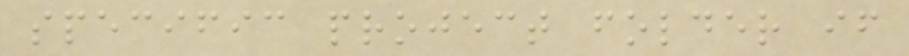specific project folder if
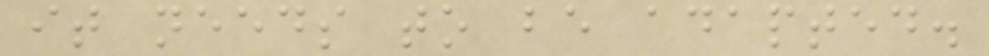it needs to be adapted.
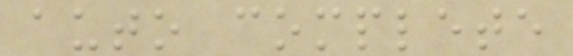auto complete
